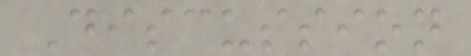Discussion
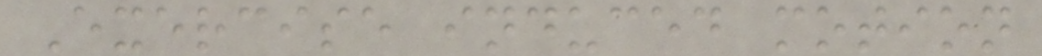Exercise induced motion
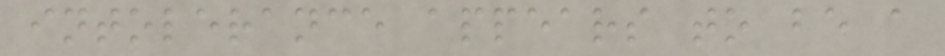intolerance appears to be a
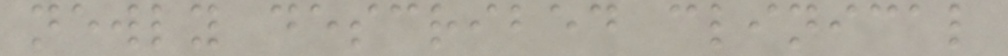newly described clinical
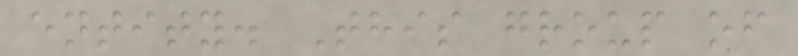entity. This group of
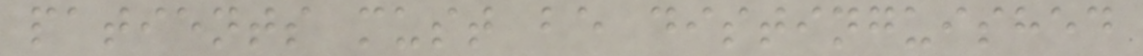patients must be distinguished
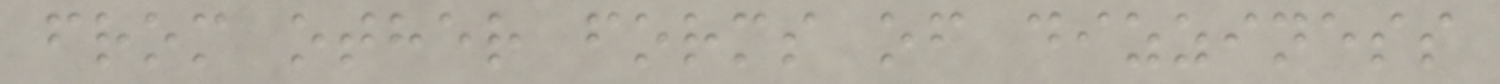from other forms of dizziness
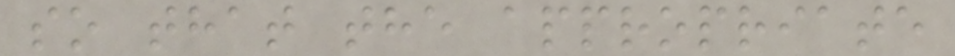so that the appropriate
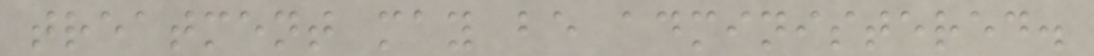treatment may be administered.
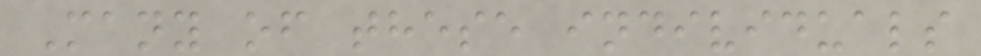Many of these individuals
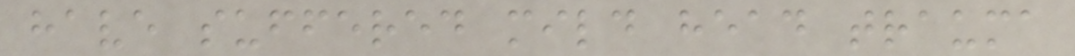have suffered mild head trauma
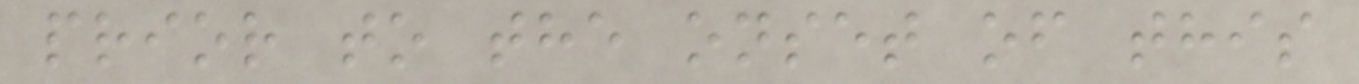prior to the onset of this
